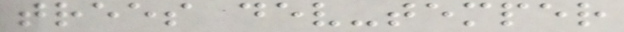trees dev-temper
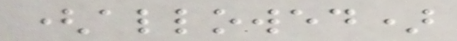(allowed)
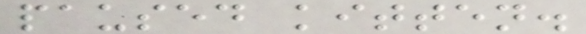paused kitten.
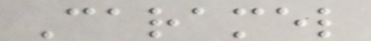Caramel
